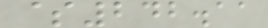$242.11
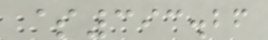$393.26
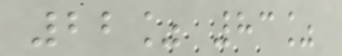22% 83%
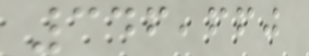346,660
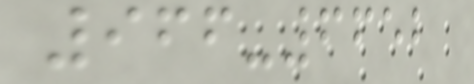966-6652
